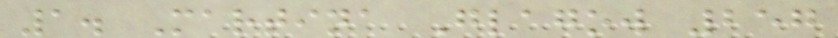1. Martina Glagow 257
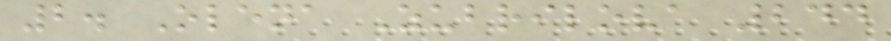2. Olena Zubrilova 244
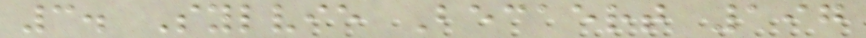3. Sylvie Becaert 197
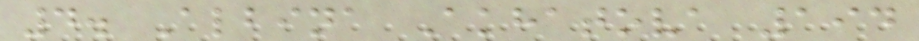4. Albina Akhatova 194
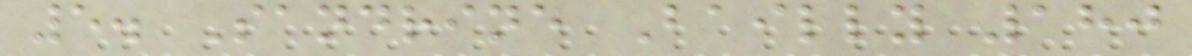5. Sandrine Bailly 180
